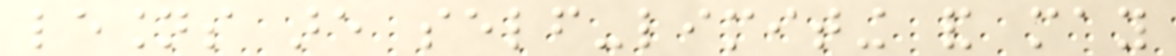lesions are self-limiting and may
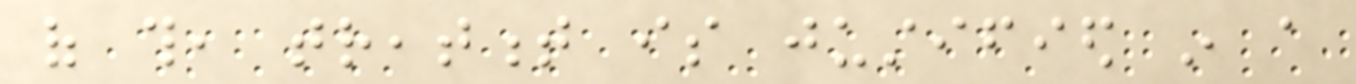of this, treatment is justified in a
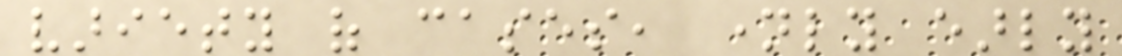variety of cases, namely early
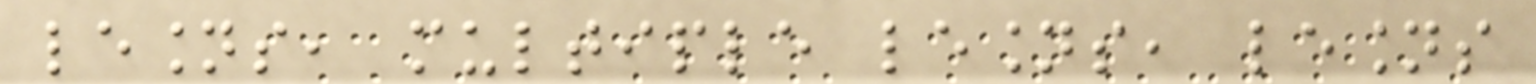lesions, multiple lesions, lesions
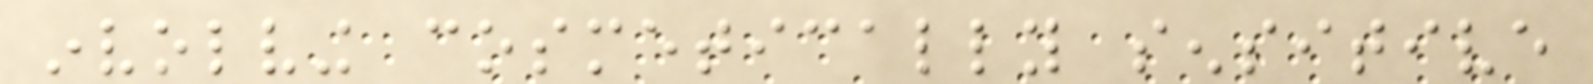involving cosmetically sensitive
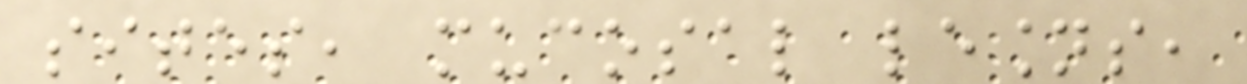sites, mucosal lesions,
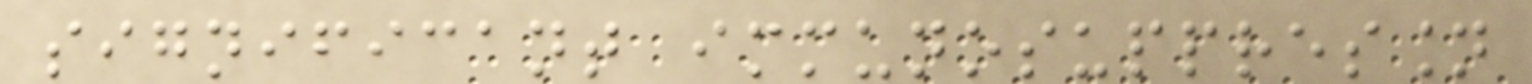significant immunosuppression
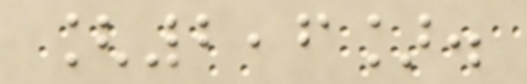[2,6].
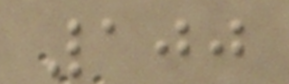100
